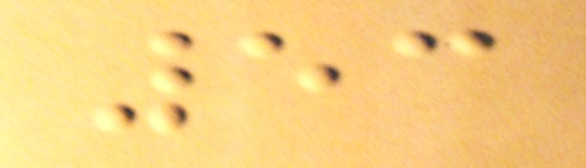53
